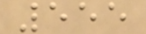555
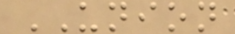UNION
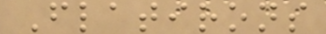Flatirons
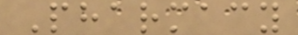Pharmacy
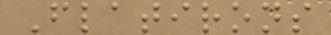Flatirons
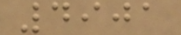4901
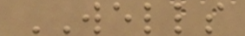WELLS
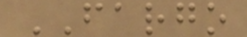FARGO
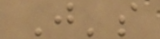J's
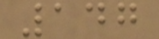147
